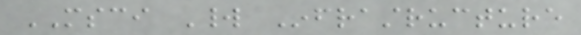MSCI World Infrastructure
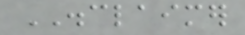DISCLAIMER
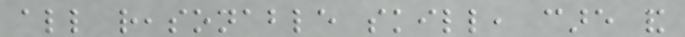all reasonable skill, care and
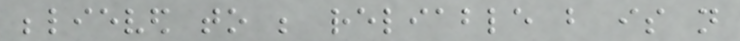believed to be reliable but is not
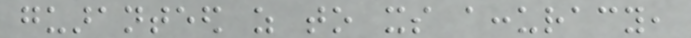guaranteed as to its accuracy,
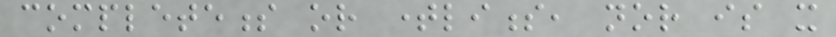completeness or timeliness, nor is it
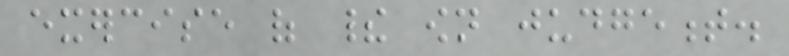exercise of their own judgement.
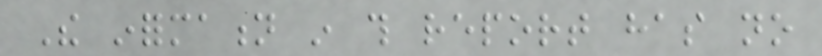The information in this report has no
